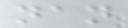nan
